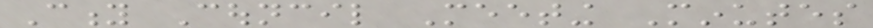City Council Meeting Minutes
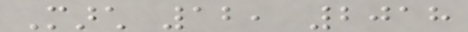March 12, 2018
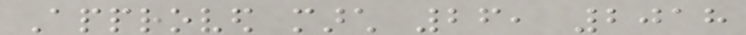Approved march 26, 2018
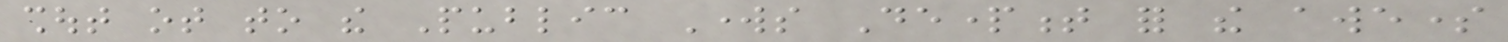shout ot to the Public Works Department for the awesome
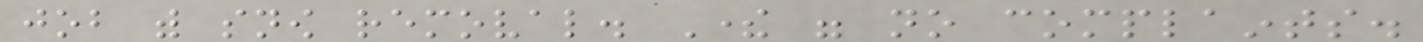job with snow removal. There were no complaints.
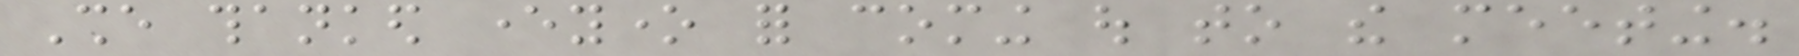She thanked everyone for coming out to the meeting.
